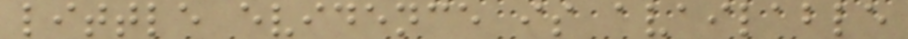little evidence is available
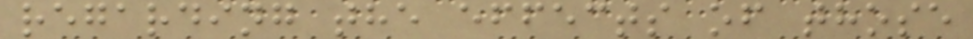regarding the effects of those
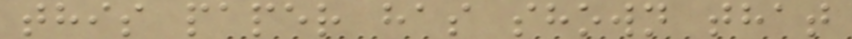this paper has shown that
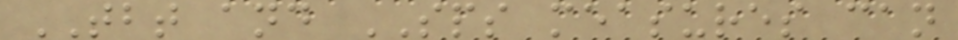TBT and SPS measures can
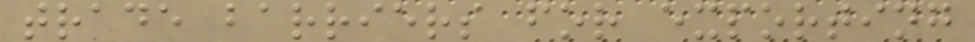trade barriers for exporting
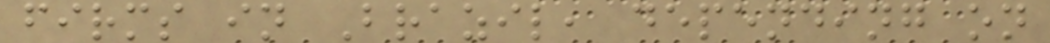firms in Brazil, depending on
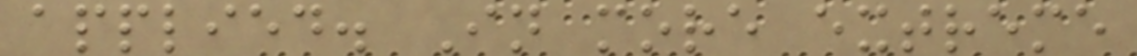applied. In more extreme
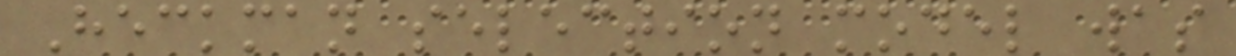Heckman selection model was
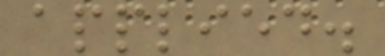applied.
